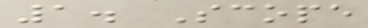1. Scope
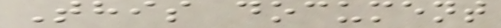This document
